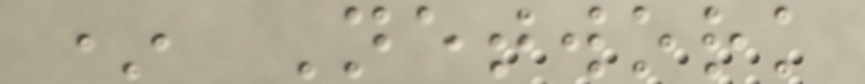* Network
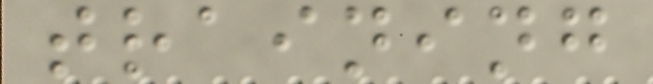training
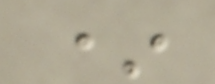*
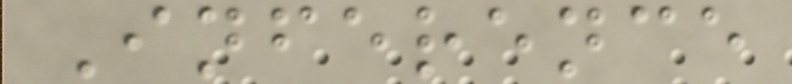Inference
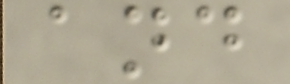and
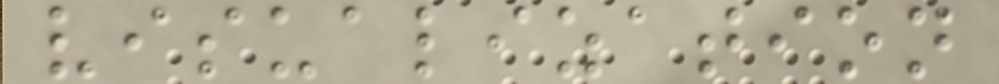visualization
